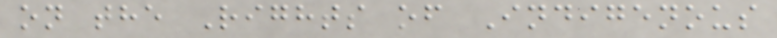on the Rights of Indigenous
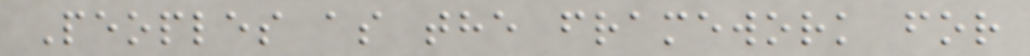Peoples as the framework for
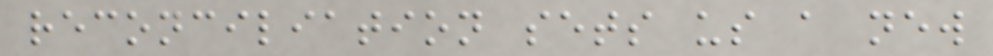reconciliation sets us a new
